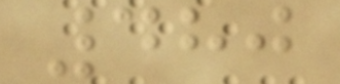480
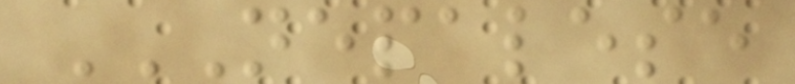NEPALESE
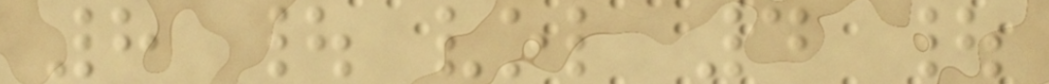8 | vol 4 |
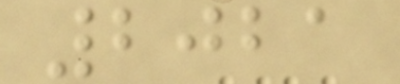2021
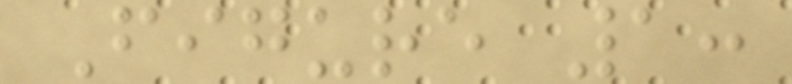Figure 1:
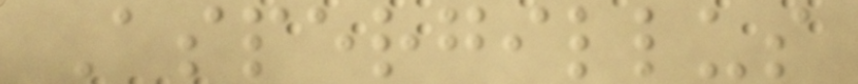Aspergillus
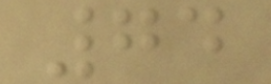74
